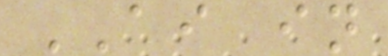AI in
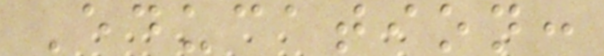Education:
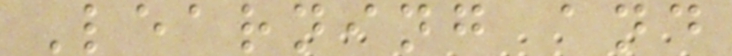Learning and
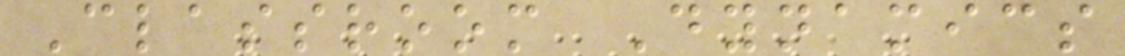Classroom Dynamics
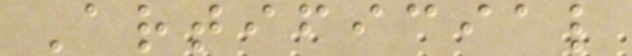Artificial
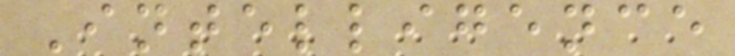Intelligence
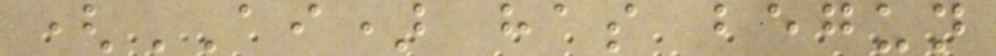(AI) has begun
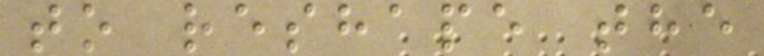to reshape the
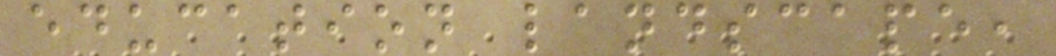education landscape,
